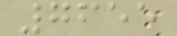7655
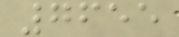7655
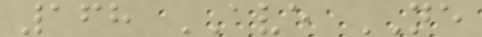168 AVE NE
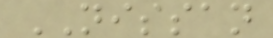NISSAN
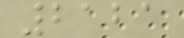2121
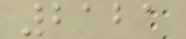2121
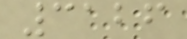3126
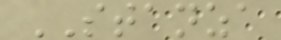STANZA
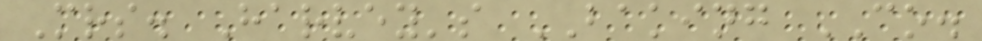Mrs. Harvey's BAKING CO.
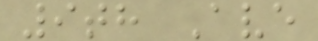9th Ave
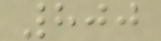800
